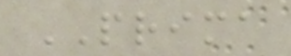PRIMA
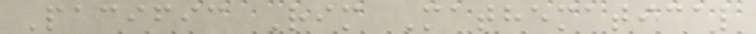Pacific Rim Mathematical
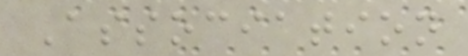Association
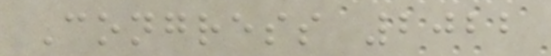Congress 2022
